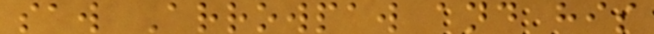saw Arrowpaw and his
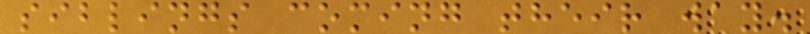siblings coming their way.
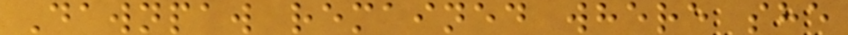Dawnpaw remained where she
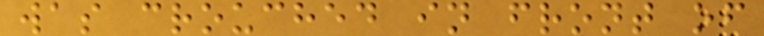was crouched in front of
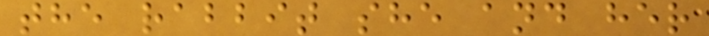the rabbit she and her
